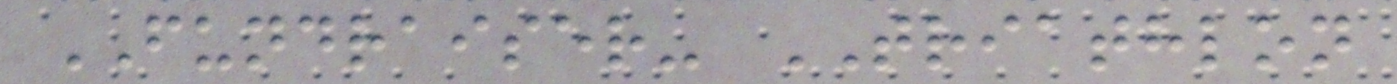FUNDRAISER- TRIATHLON
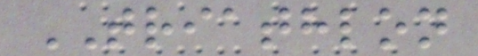TRIATHLON
